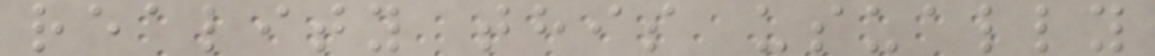reality this usually
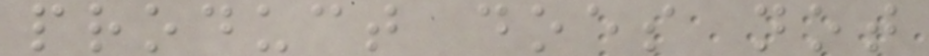product does not
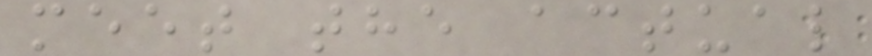meet the actual
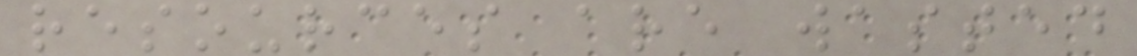resources are wasted
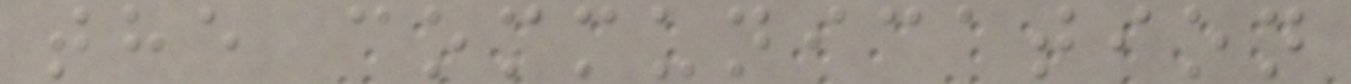the communication
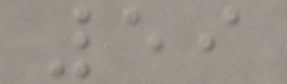59
